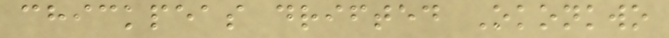chickpeas drifted Okonkwo
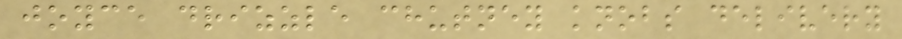joyce drizzle chutney knobs delivery
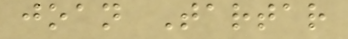joan Tartar
